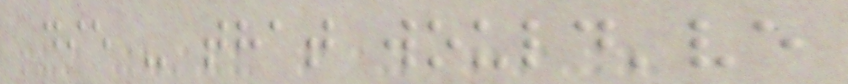die - that would've
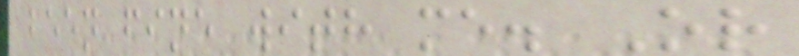been fine with me. Or
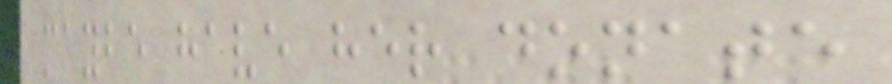maybe have her donate
